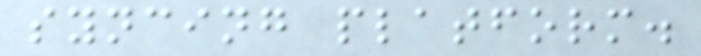syncing platform.
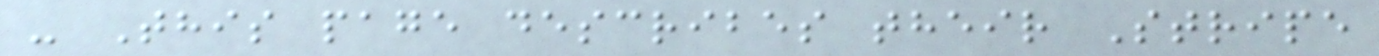- This page describes their Stripe
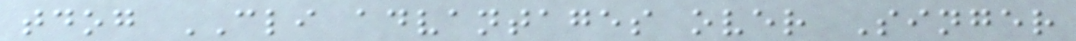tdog CLI advantages over Singer
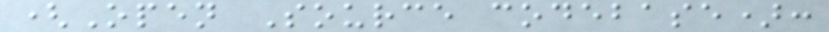(Open Source codebase):
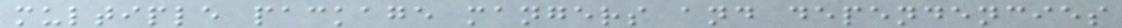multiple package mangers and dependencies
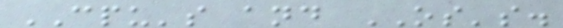CPU's and OS's.
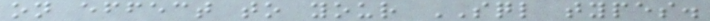on effect to your SQL types.
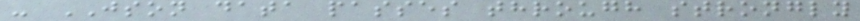- JSON data passes through strongly
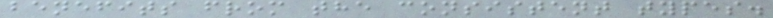benefits from the consistent types.
